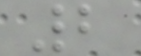2
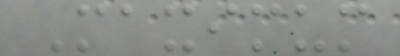Maximum
